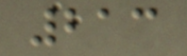213
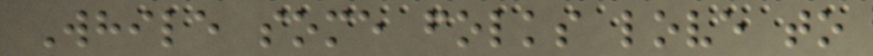While some folks love to
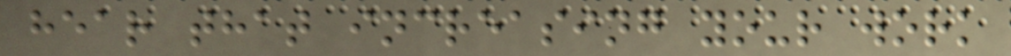hear that increasing your work
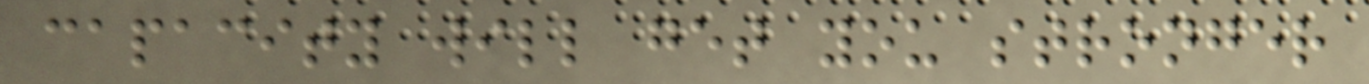capacity will get you stronger
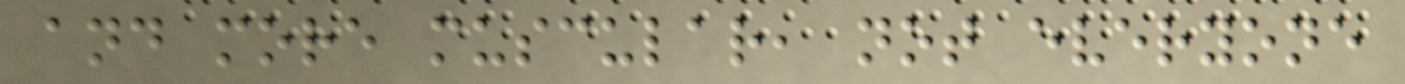and more muscular, not everyone
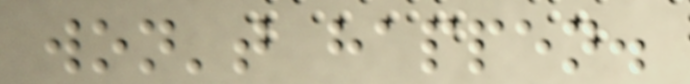won't happen.
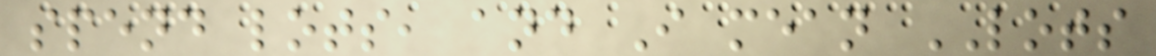spend lots, and I mean LOTS
